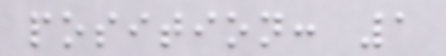position: 1
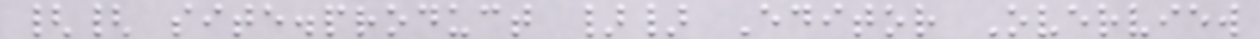{{ site.product }} Editor Overview
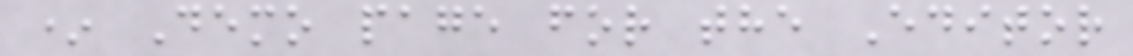* Demo page for the Editor
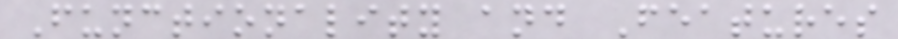Functionality and Features
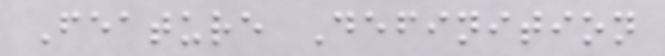Feature Definition
